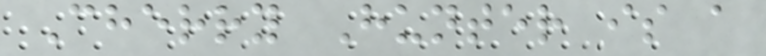Cherry Hunter is a
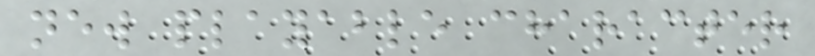new playable character
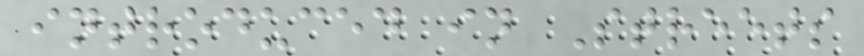introduced in Streets
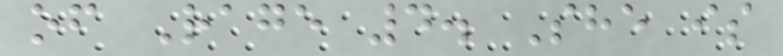of Rage 4. She is
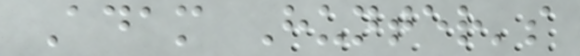Adam Hunter's
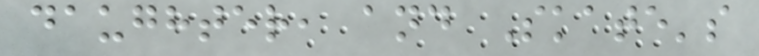daughter, and Skate's
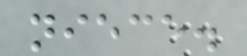niece.
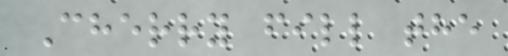Cherry fill the
